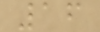16
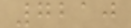7210
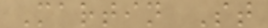Martin St
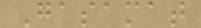Gasamat
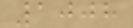1008
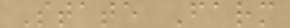State Farm
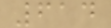614
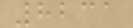8231
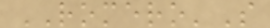ROMERO'S
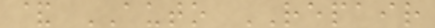& AUTO REPAIR
